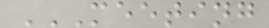MEETING
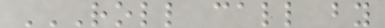ROLL CALL BY
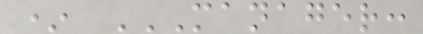* MANAGER:
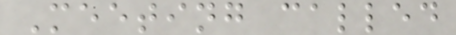Meeting called
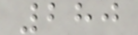280
